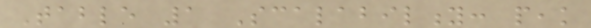Table 1 Scalability: peak
